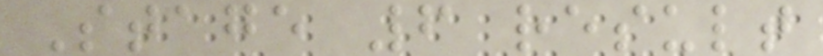Stage 6 result
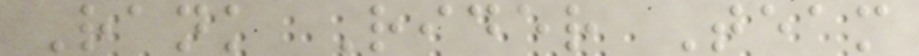Rank Rider Team
